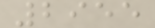2955
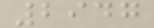2947
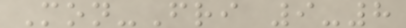Mon-Fri 9-8
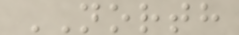NORTH
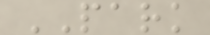PARK
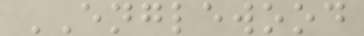ENGLEWOOD
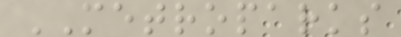METROPARKS
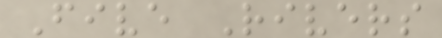Five Rivers
